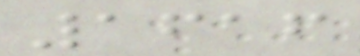1616
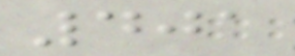401
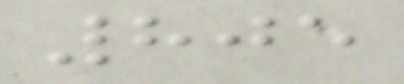805
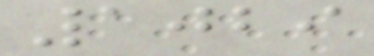1029
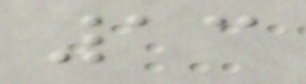13
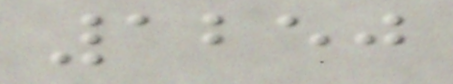1250
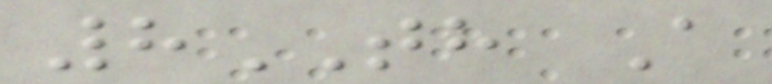8TH A
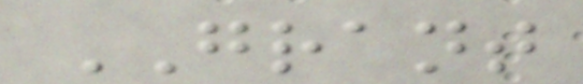GRANT
